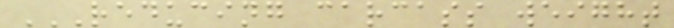REDUCING CARCASS WEIGHT
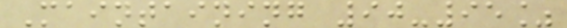Maintaining 90-95%
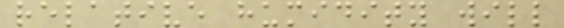relative humidity will
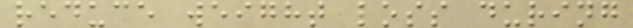reduce weight loss during
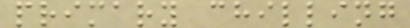primary chilling
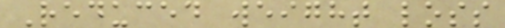Reduced weight loss
